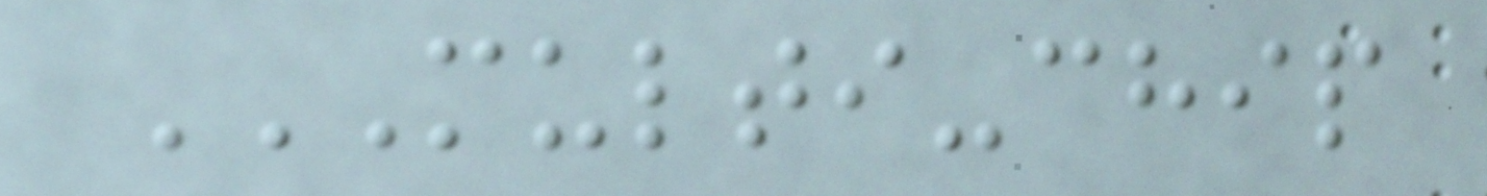MULTI-CHIP
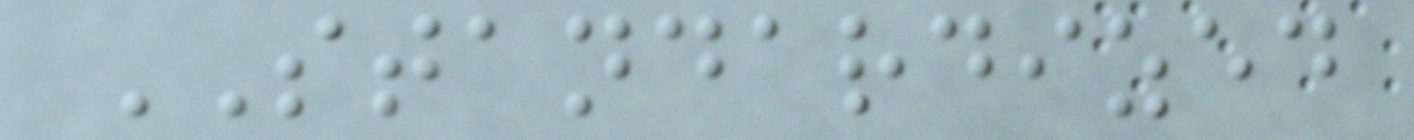STANDARDIZED
